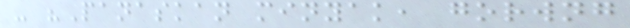- "Panaskan minyak, gorwng
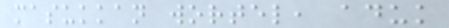masukkan wortel, aduk
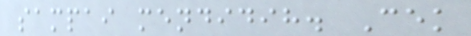sampai mendidih. Cek
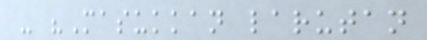- "Masukkan larutan
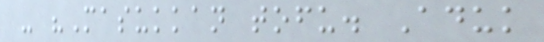- "Masukkan tofu. Aduk
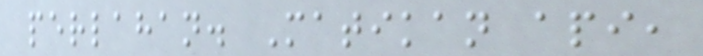perlahan. Matikan api,
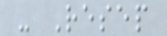- Resep
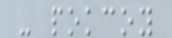- pokcoy
